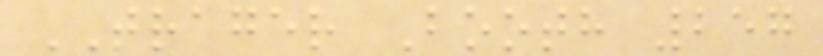TRAGER Booth 257
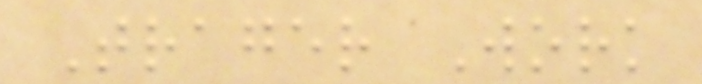Trager Work
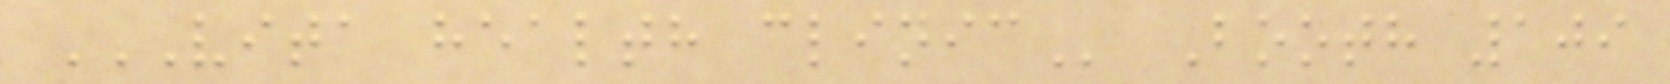VITA HEALTH CLINIC Booth 109
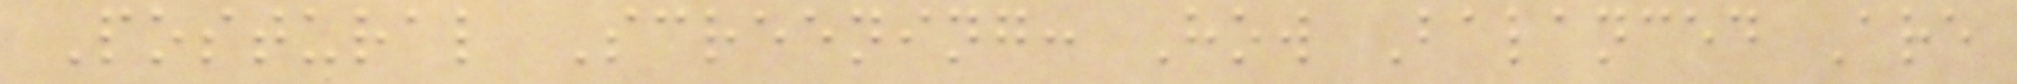Postural Screening: How Balanced Are
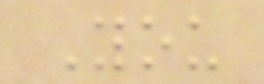You
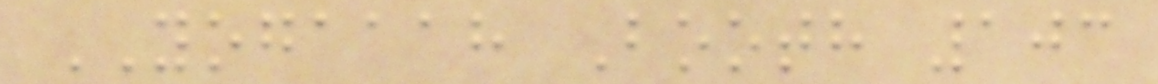YOGAAAH Booth 103
